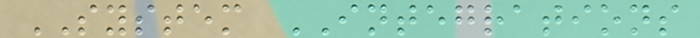SYSTEM INTEGRATIONS
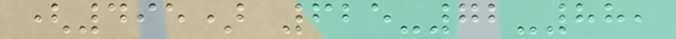(495) 625-72-88,
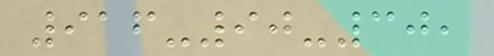916-90-30,
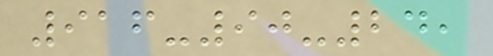916-90-24,
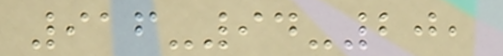916-94-20,
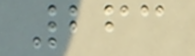263
